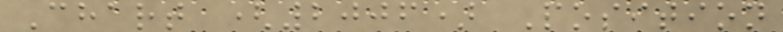Chart (2006) Position
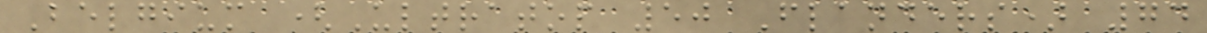Belgium (Ultratop 50 Flanders) 74
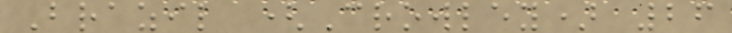Brazil (Crowley) 26
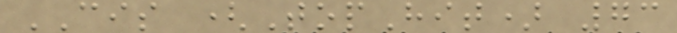CIS (TopHit) 73
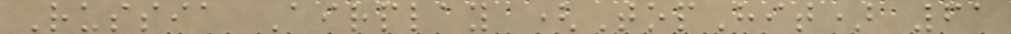Russia Airplay (TopHit) 61
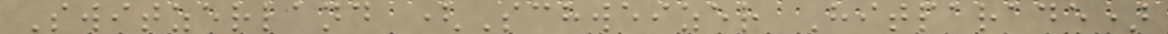Switzerland (Schweizer Hitparade)
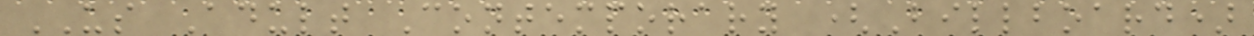US Adult Contemporary (Billboard)
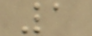1
